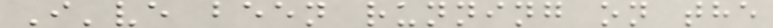I've been running on the
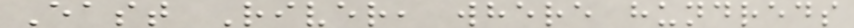East River, where hundreds
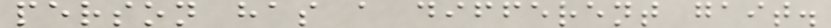person has a different gait.
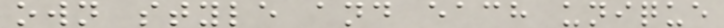own style and each unique
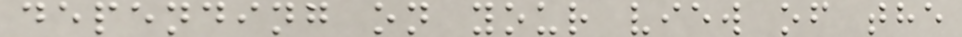depending on your view of the
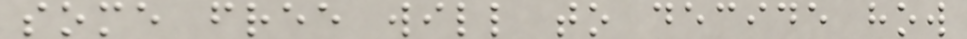some free will to decide how
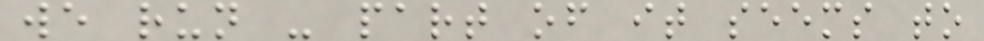we run - part of it seems to
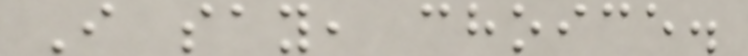I say, choice.
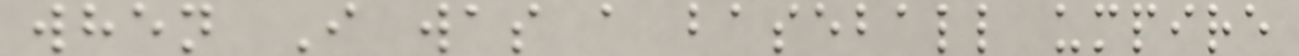when I was a baseball umpire
